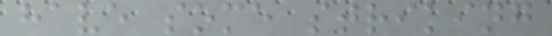have some striking
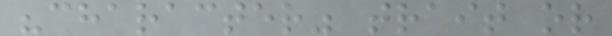"character" trait or
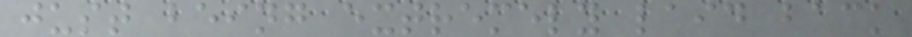just being extremely laid back
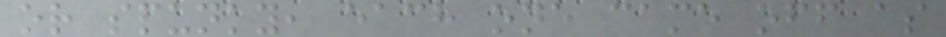or spunky, each one came off as
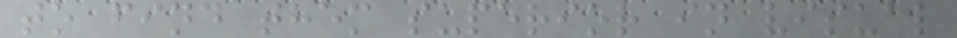to find them superior in visual
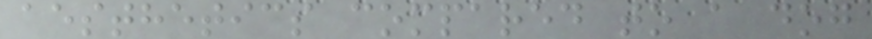aesthetics compared to a dog
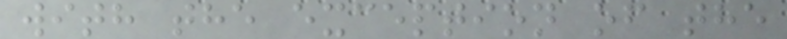with the exception of the
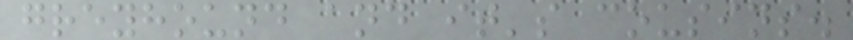greyhound and it's cousins.
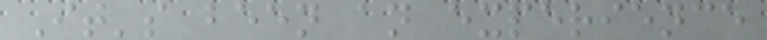It's been an experience
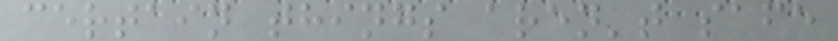certain things aren't safe
